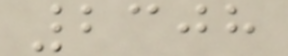2308
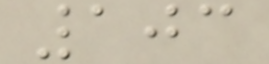103
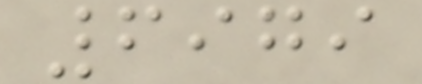6979
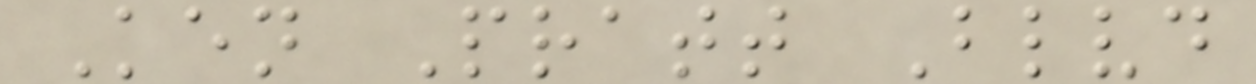Ken Pratt Blvd
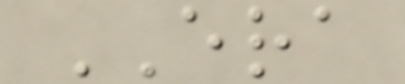ERA
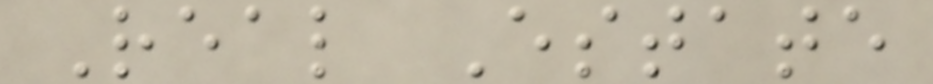Real Estate
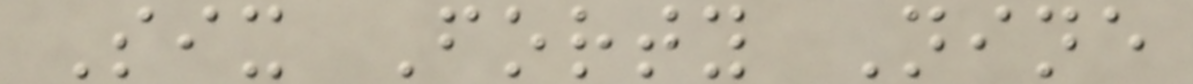Six Forty Nine
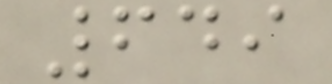649
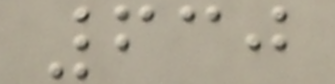630
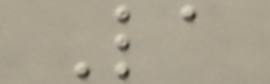La
